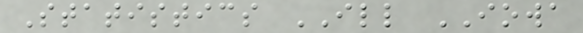Statistics ILL IOWA
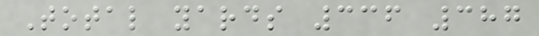Total yards 336 387
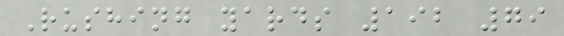Rushing yards 192 79
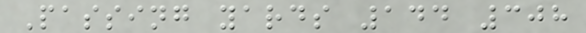Passing yards 144 308
